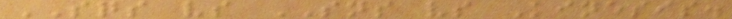SQS vs SNS vs Kinesis.
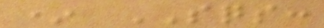* SQS:
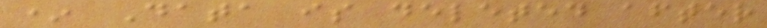* Data is deleted after
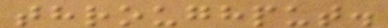throughput.
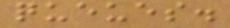queues.
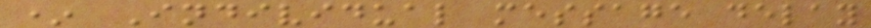* Individual message delay
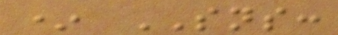* SNS:
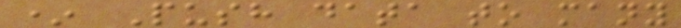* Push data to many
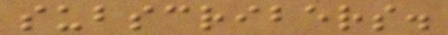subscribers.
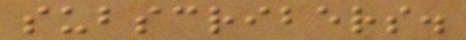subscribers.
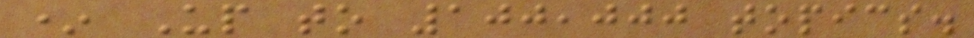* Up to 100,000 topics.
